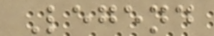Legend
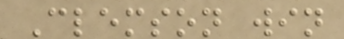Clemson win
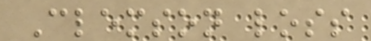Clemson loss
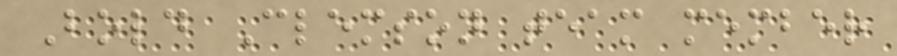Bold Clemson team member
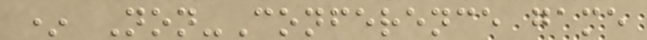* Non-Conference game
